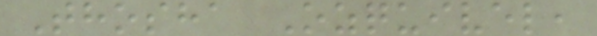Thosha Ozquivel,
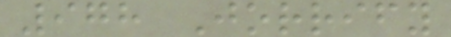978 Jorrify
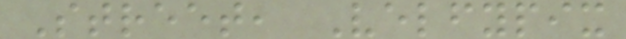Street, Velfypix
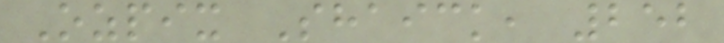Ozpix Shaick, 252
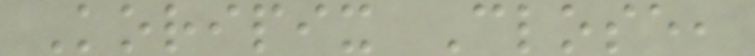Koripix Close,
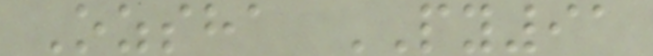Ozsha PY91
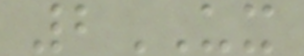2UX
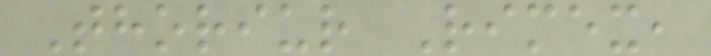Thoriur Rimex,
